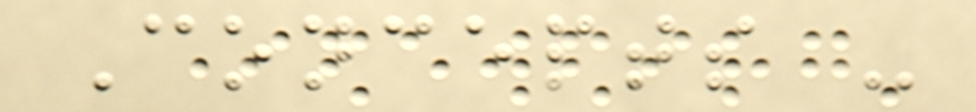Concepts -
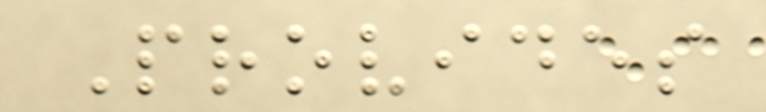Provides
